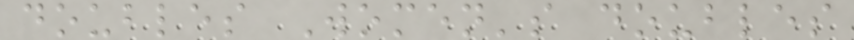doubles Women's doubles
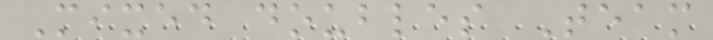Mixed doubles Team
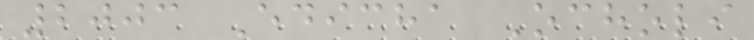2003 Edicha Ocholi
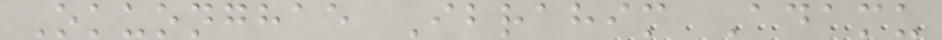Okuonghae Ibrahim Adamu
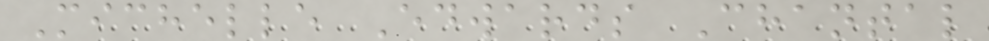Michelle Edwards Chantal
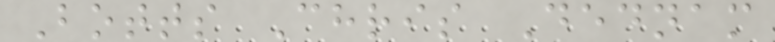Botts Chris Dednam
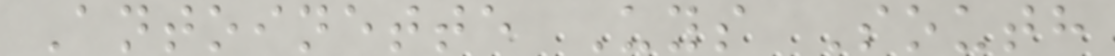Antoinette Uys South
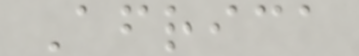Africa
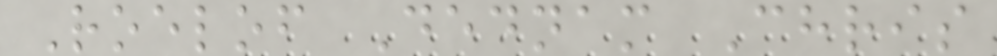Roelof Dednam Chris
